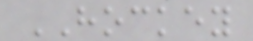HOCKEY
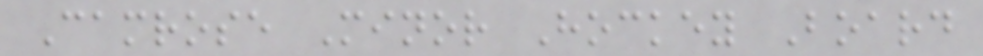Camrose Minor Hockey Board
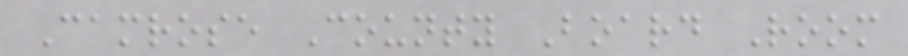Camrose County Board Room
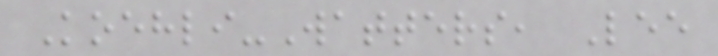Koehli-Watters, Lee
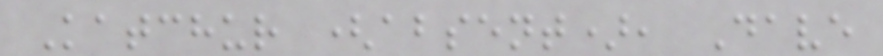Katchur (absent), Dave
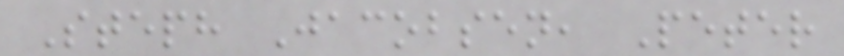Steph Jacobsen, Peter
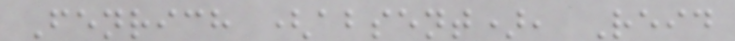Fenrich (absent), Reid
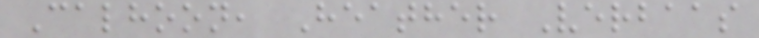Calhoon, Heather Verbaas
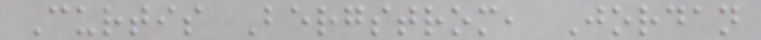Curtis Bergstrom, Jordan
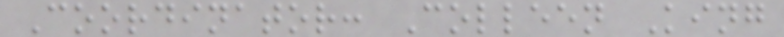Coordinator: Colleen King
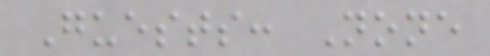Guests: None
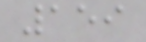159
